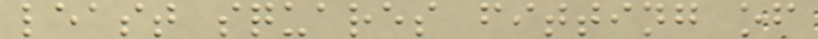least squares fitting of
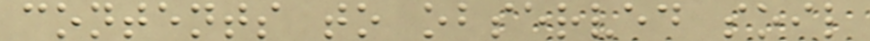contents to observed soil
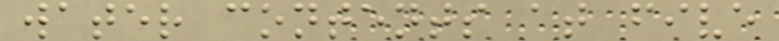water contents at five
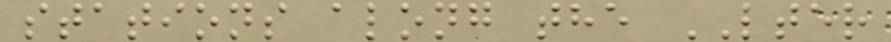stations along the LTER
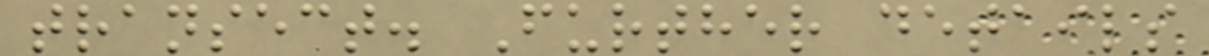transect. Further details
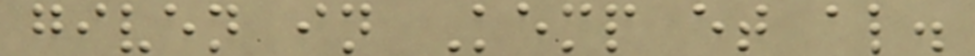given in Kemp et al.
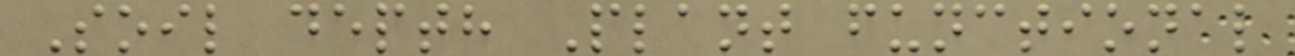Soil depth Plant functional
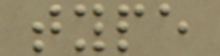type
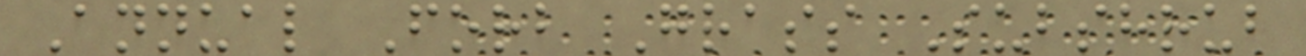Annual Forb Grass Subshrub
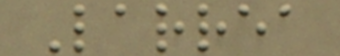Larrea
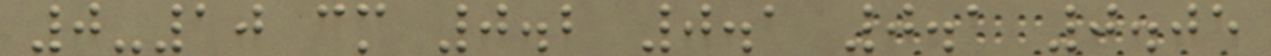0-10 cm 0.2 0.1 0.1 0.05
